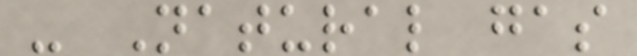- Natural gas
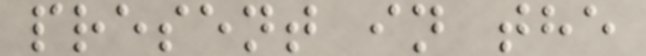present in the
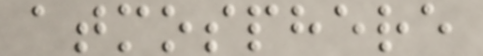atmosphere
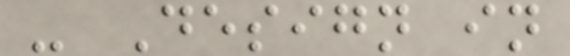- Design in
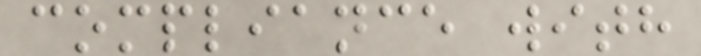compliance with
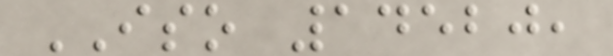ISO 14520,
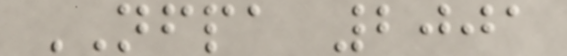NFPA 2001
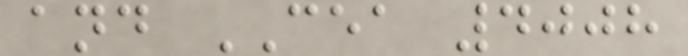and CEA 4008
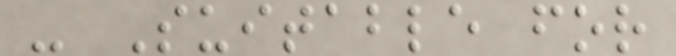- Suitable for
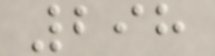298
